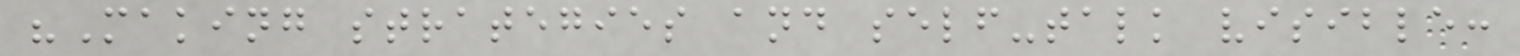"Making strategies and self-talk visible:
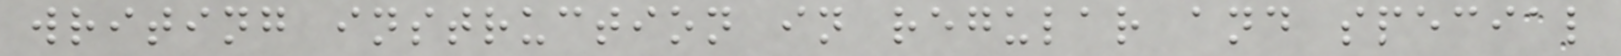writing instruction in regular and special
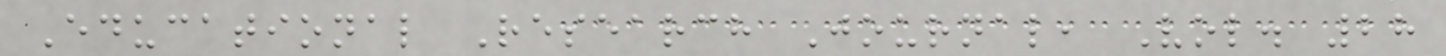Educational Research Journal, Vol. 28
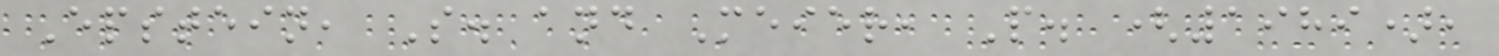Epstein, S. and Meier, P. (1989),
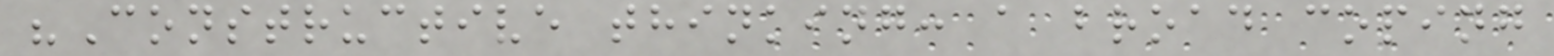"Constructive thinking: a broad coping
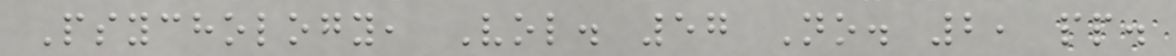Psychology, Vol. 57 No. 2, pp.
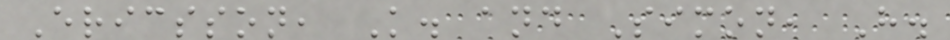Ericsson, K. and Simon, H.
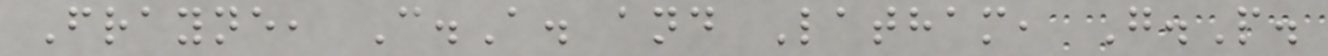Frayne, C.A. and Latham, G.P.
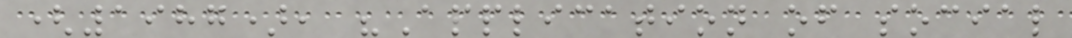(1987), "Application of social
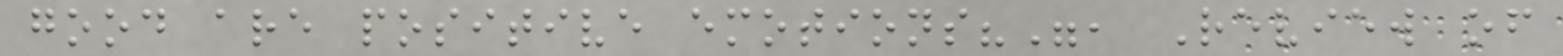good are positive emotions?", Review of
